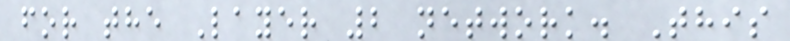for the Layer 2 network. This
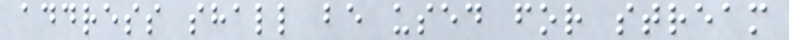address shall be used for stream
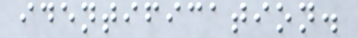identification.
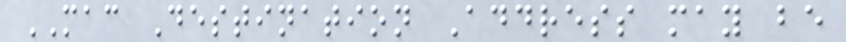MAC Destination Address may be
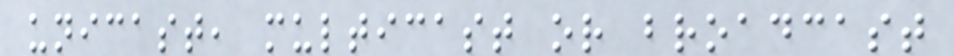unicast, multicast or broadcast
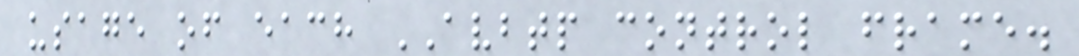usage of each AVBTP control frame.
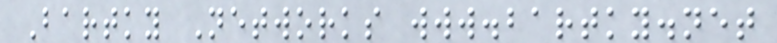Bartky Networks www.bartky.net
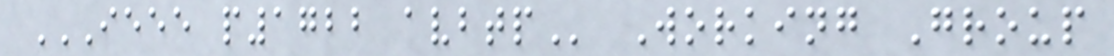IEEE P1722 AVBTP Working Group
